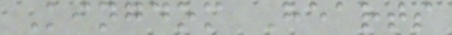Kingdom Hearts
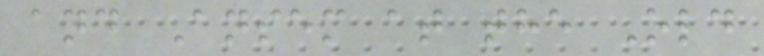and Ansem at the Old
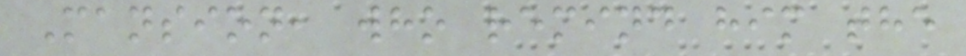Mansion, who remind him the
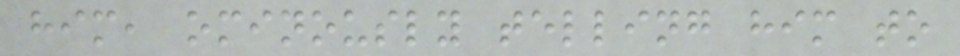him, ominously telling him to
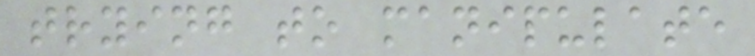trying to manipulate
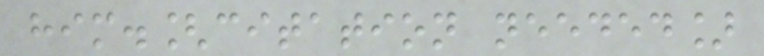him.[citation needed]
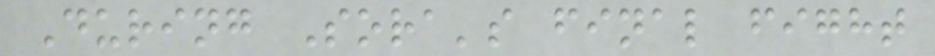During Sora's final fight
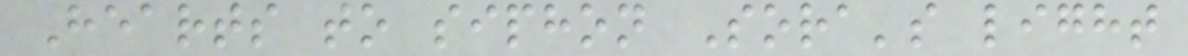Hearts to siphon Sora's light
